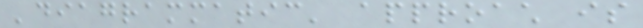'diagrammatic' approach is
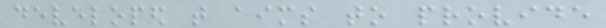developed that aims to provide
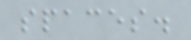spaces.
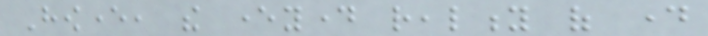However, the everyday reality of day
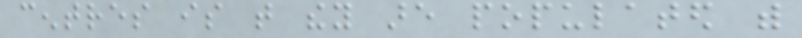centres is that they are populated with
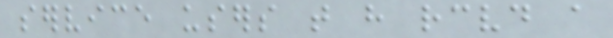service users that have received a
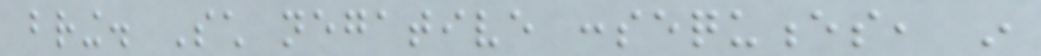bring. Such negative consequences, in
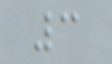3
